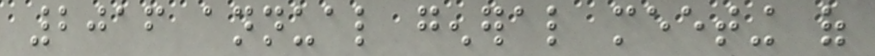2016 annual general meeting of
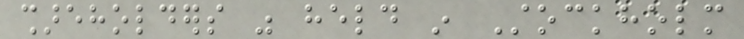shareholders was held in Stockholm
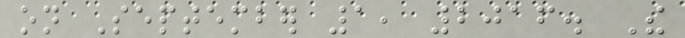on September 1, 2016. The
